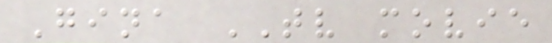Gina TV movie
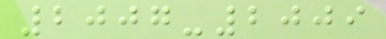2007-2009
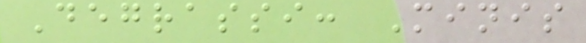Degrassi: Minis
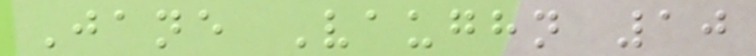Jane Vaughn 10
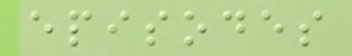episodes
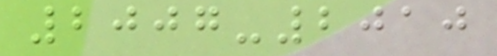2007-2010
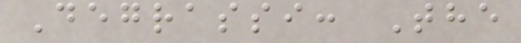Degrassi: The
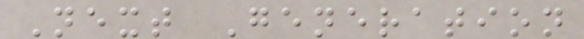Next Generation
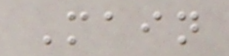Main
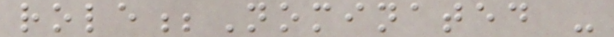role;Nominated -
